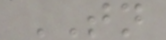TN
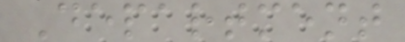Department
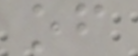of
